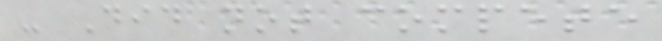- Did not compete
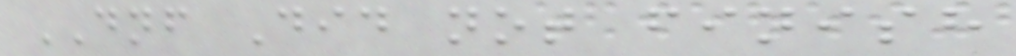DNF Did not finish
